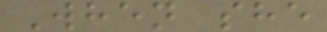When she
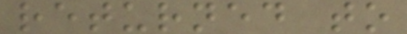returned to
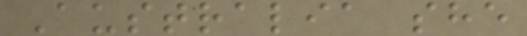Australia she
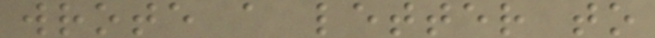wrote a letter to
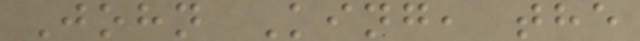John King, the
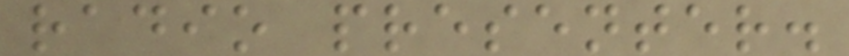radio presenter.
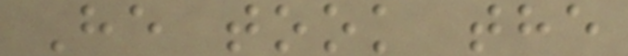He took the
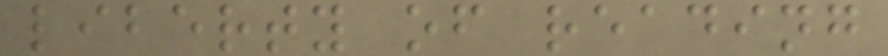liberty of reading
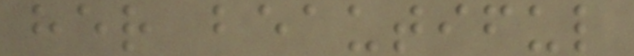her beautiful
